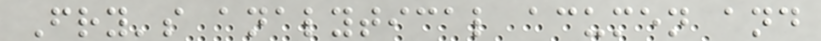Fry's analytical acumen and
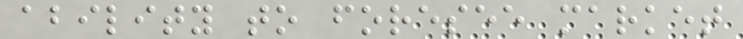ability to foresee market
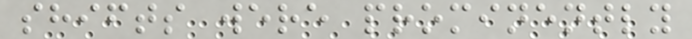shifts were prominently
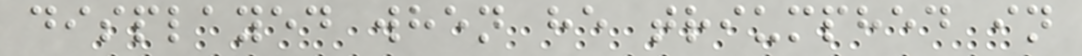displayed when he triumphed in
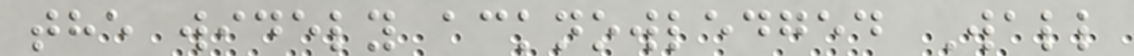the widely acknowledged Wall
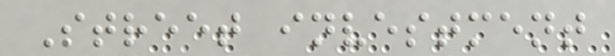Street investment
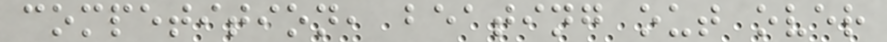competition, beating out over
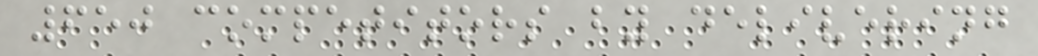650 competitors by delivering
